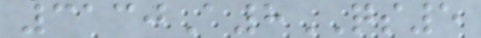3130A8QS5
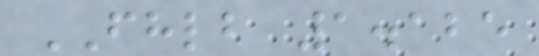FHLB 1.125
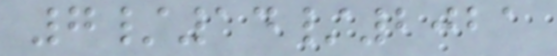7/14/2021
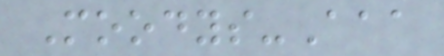Moodys-Aaa
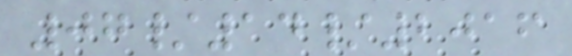07/14/2016
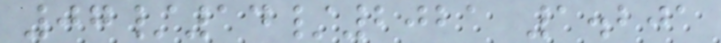07/14/2021 1.201
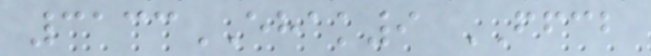3133EHAK9 FFCB
